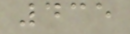435
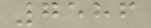7586
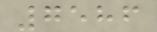7586
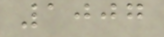1007
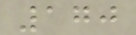170
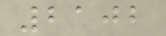2102
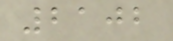2102
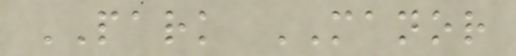PARK MANOR
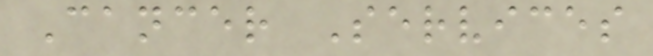Cancer Services
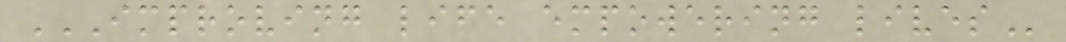IMPROVING LIFE EMPOWERING LIVES
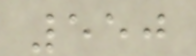550
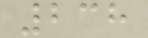238
